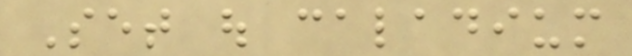Set out caladium
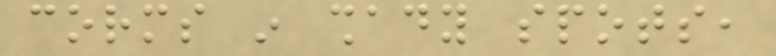corms in shady spots,
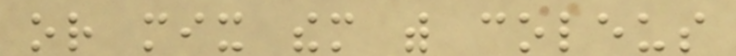or mix them with coleus
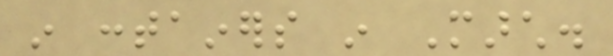in containers in March.
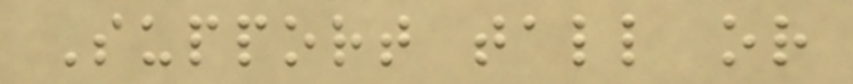Support tall or
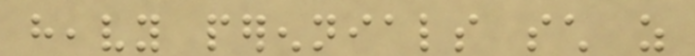heavy perennials such as
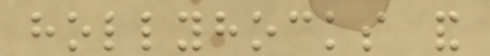hollyhocks and
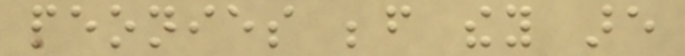peonies before they are
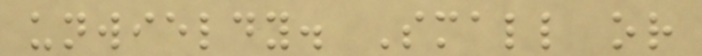unwieldy. Small or
